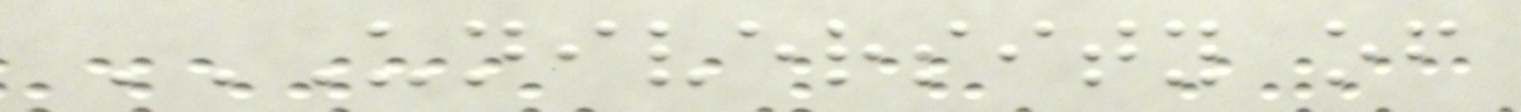UNIVERSITY OF
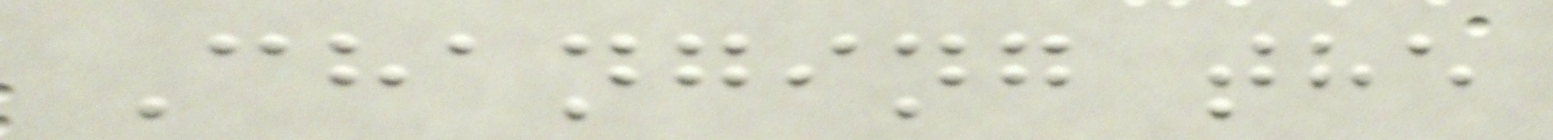Changing the
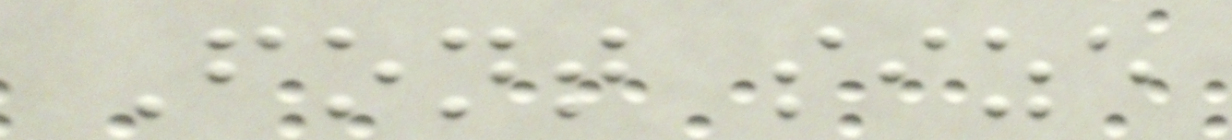Font size
